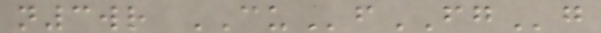n3wr CUfFGg
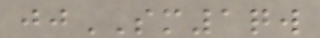jjSM1qw
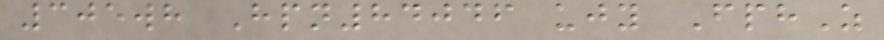305wh Hpn84046 ujy FphZ
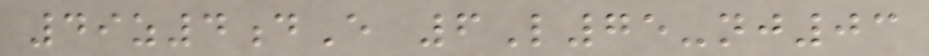49z4dE 6L75-nj03
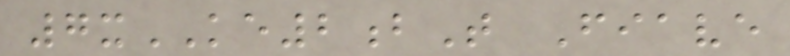7xKE2bT Fiave
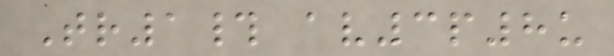Tr1# av3p8u
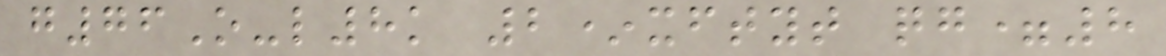g76O-l8k 2*xftyt qg=8
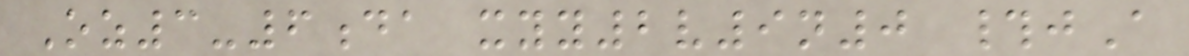Oz3-6da xyy2v9n0 #jA
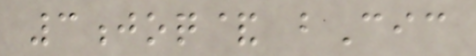3joq& bCic
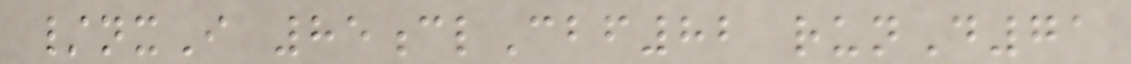/nxI 85clCbf82 runD71
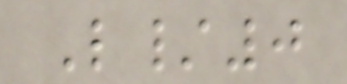L/0
